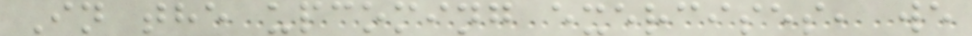In the upcoming exercises, we
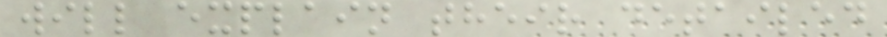will explain their detailed
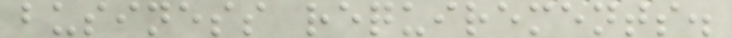business requirements.
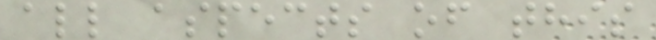all aspects of this
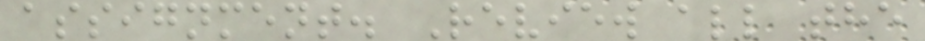assignment. Review all the
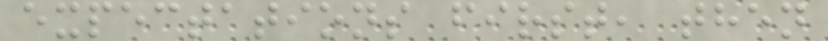expectations first, then
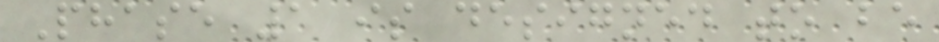Phase 1 is designed to be
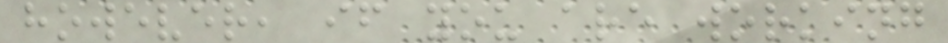however, if you are working
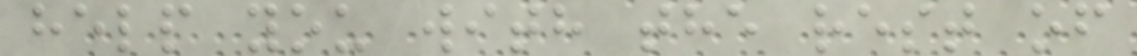help you with the rest of
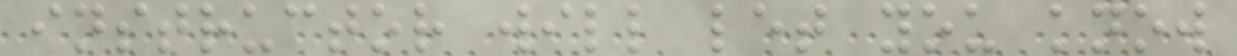instructor will let you know
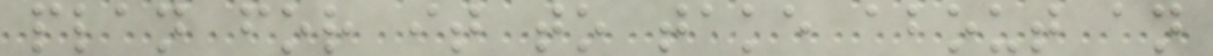plan for it to take about an
